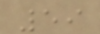59
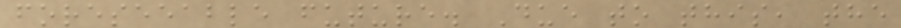foreseeable future. Due to this, the
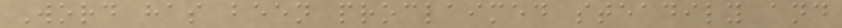Word has been proclaimed steadily and
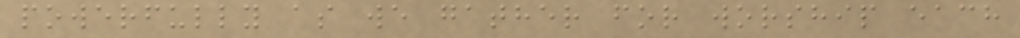powerfully as we gather for worship each
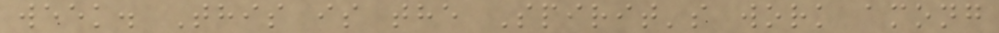week. This is the Spirit's work among
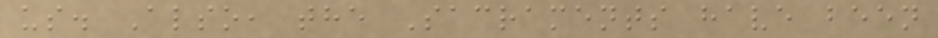us. Also, the Sacraments have been
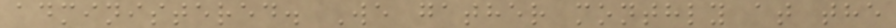administered. We gather monthly at the
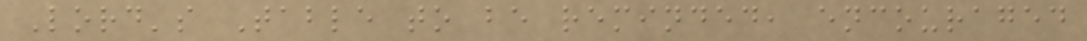Lord's Table to be reminded, encouraged
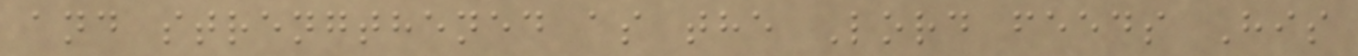and strengthened as the Lord feeds His
